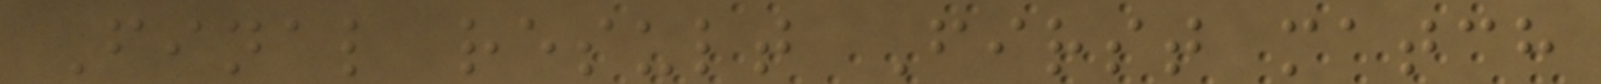Final result First match
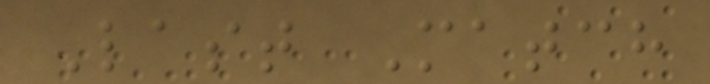Last Match
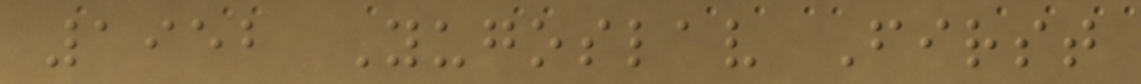1952 Yugoslav First
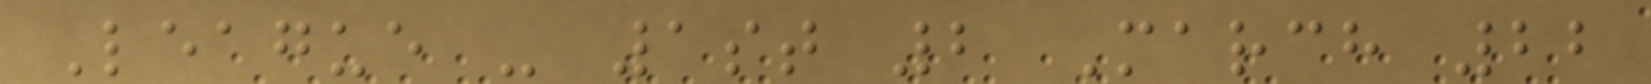League - 1st 2 March 22
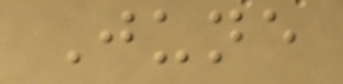June
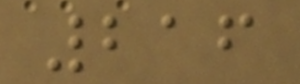216
